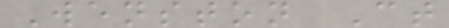Wenston Ct
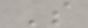S
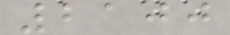2100
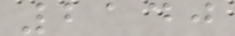2140
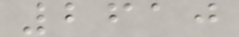2610
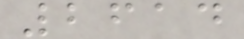2614
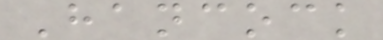Hancock
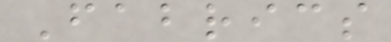Fabrics
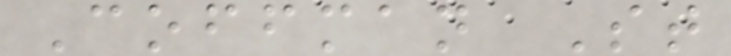Coffman St
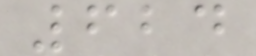624
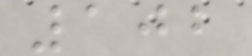102
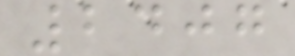2407
